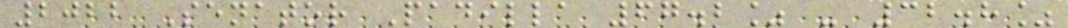2022 Senator Padilla 67.2% - 32.8%
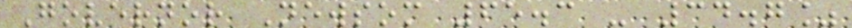Governor Newsom 65.3 - 34.7%
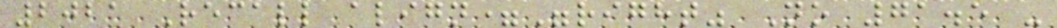2021 Recall align="right" No 71.5 -
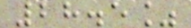28.5%
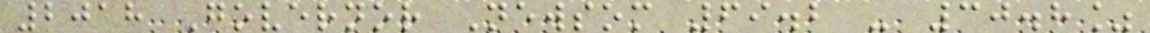2018 Governor Newsom 69.2 - 30.8%
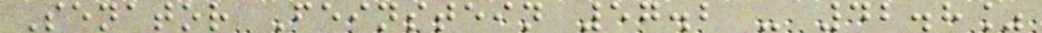Senator Feinstein 57.2 - 42.8%
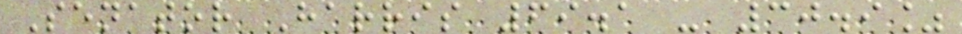Senator Harris 69.1 - 30.9%
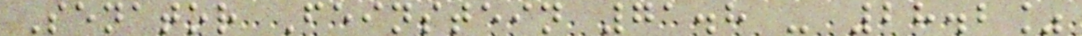Senator Feinstein 71.8 - 28.2%
